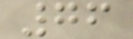76
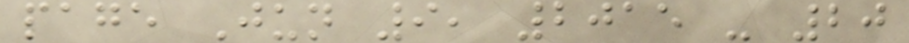page Jun 9, 2015 - 20
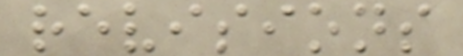revisions
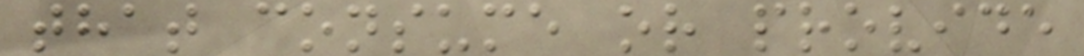that consume or provide
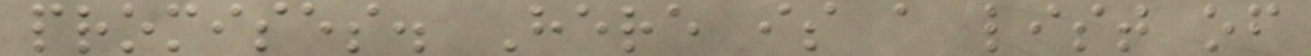promises. Here is a list of
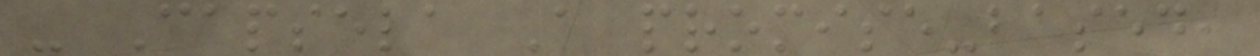- Capsela A promise-based,
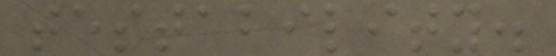testability.
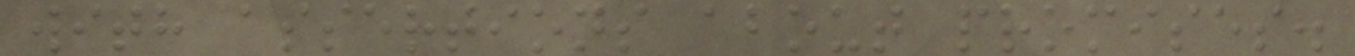with assertions about promises.
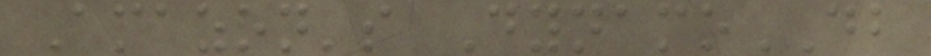Amazon's DynamoDB
